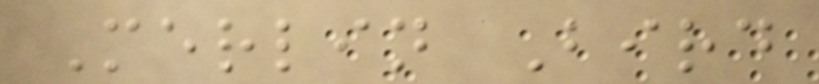Merlin Bird
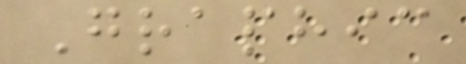Graphic
